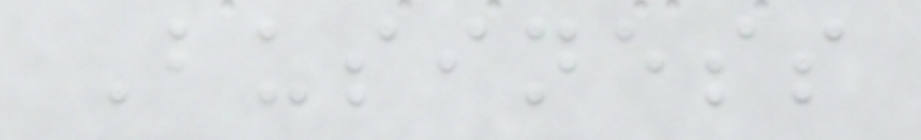Business
